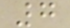7
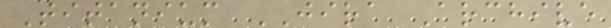Titanium JIRA Archive
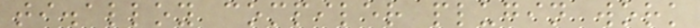ti.alloy compiler plugin work
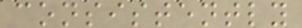consistently
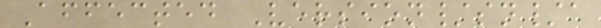Affected Version/sn/a
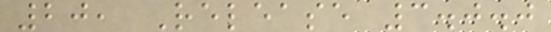20, Release 3.0.0
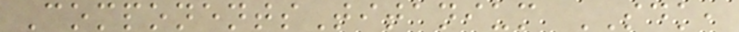ComponentsTitanium SDK,
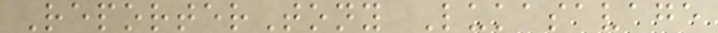ReporterTony Lukasavage
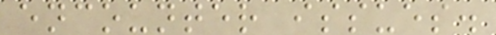encounter issues.
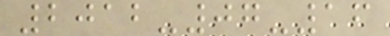2012-07-16
